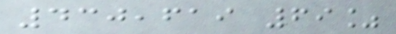430,619 69%
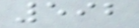592
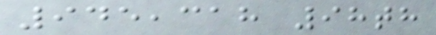945,318 98th
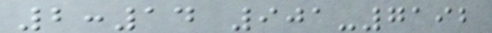2:14 901-7192
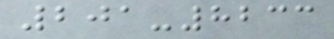201-8233
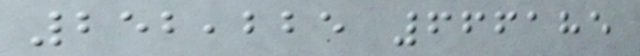252,225 666185
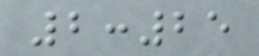2:25
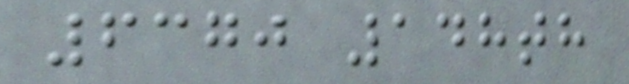6370 148th
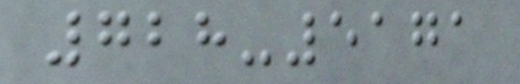728-5171
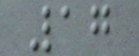17
